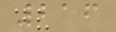216
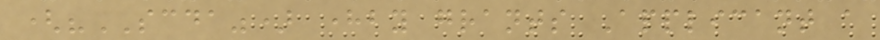("SCDA") hereby grants Applicant a
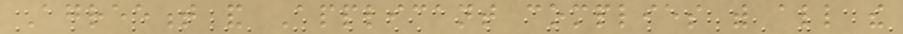Agreement and Applicant complies with all the
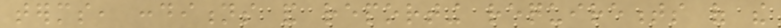terms, conditions and reporting requirements of the
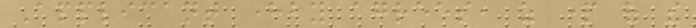Applicant hereby agrees, as part of the
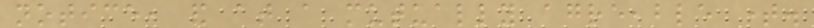notice, and at a mutually agreeable time.
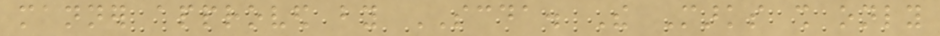manner approved by SCDA. The Marks shall only
